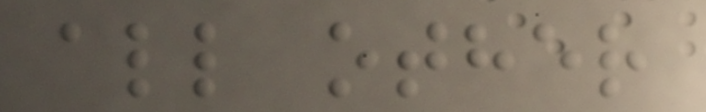all other
